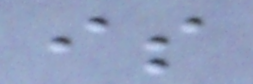is
